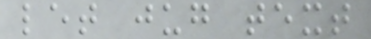let jug text
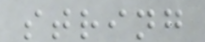string
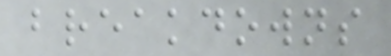breakdowns
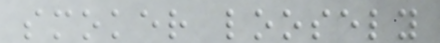smoker loosely
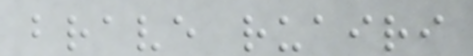brave ruairi
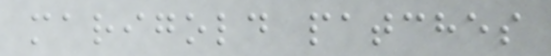marigold patches
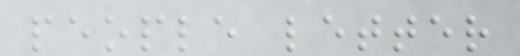people letter
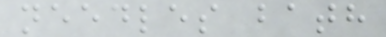needles bath
